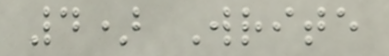4) Write
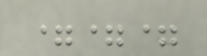===
